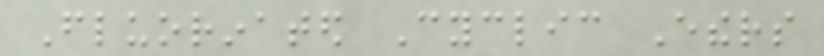Fluorinated Cyclic Ethers
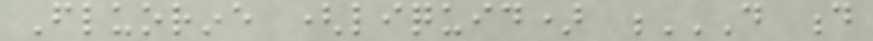Fluorine (liquid) D D
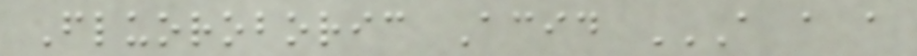Fluoroboric Acid A A A
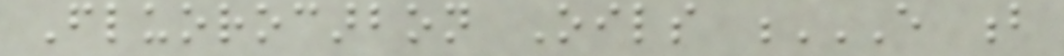Fluorocarbon Oils E B
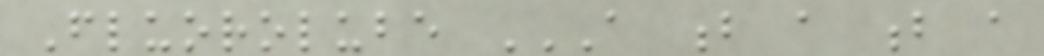Fluorolube A B A B A
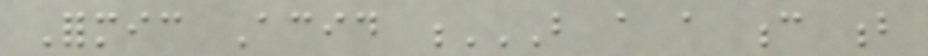Formic Acid B A A C B
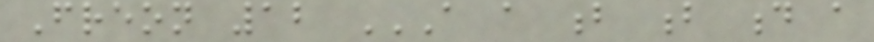Freon 12 A A B B D A
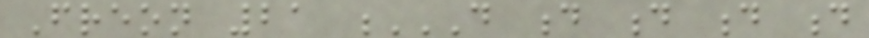Freon 21 D D D D D
